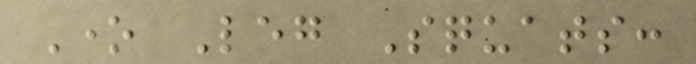One Leg Squats:
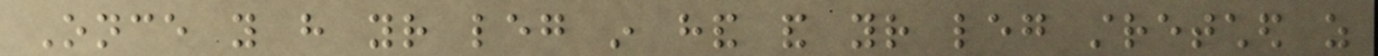Once you have your leg in hand and your leg stretched as
